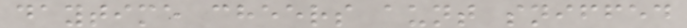daytime cheers aunt sniffed
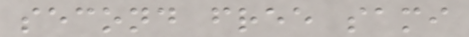second free sami
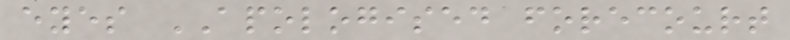eyes APOLOGISED forecourt
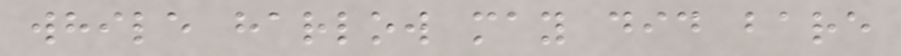while harlow may did bare
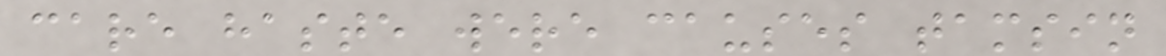care haste were causes tamsin
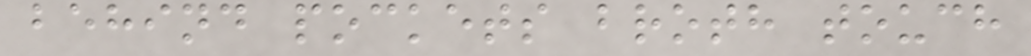behind pockets broth touch
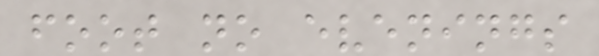foot no evenings
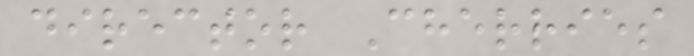director Cherries
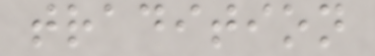tradition
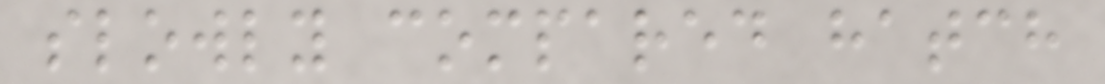slowly compared hatch
